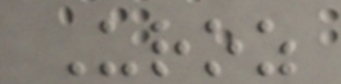Uroz
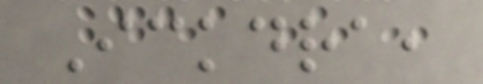Ickdra,
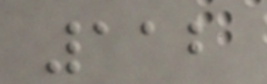112
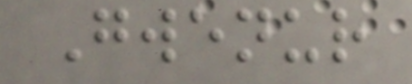Gwenur
